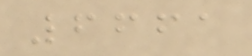6661
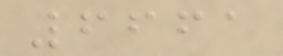6661
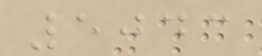5043
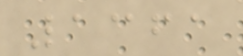1361
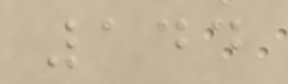144
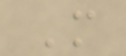M
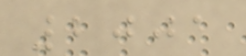2001
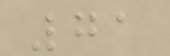71
